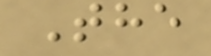The
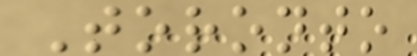Toronto
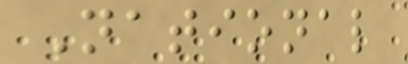National
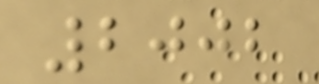2002
